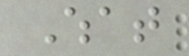What
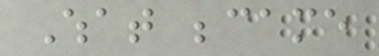What became
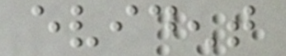evident
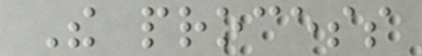The process
